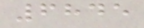6845
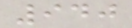940
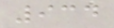934
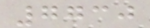7730
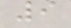9
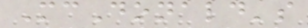McDonald's
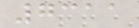7311
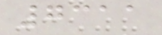7311
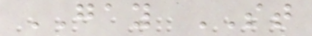GAY ST
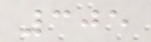305
